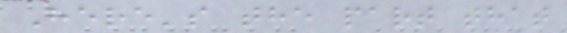Here's the part that
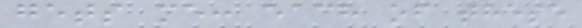gets me: each of these
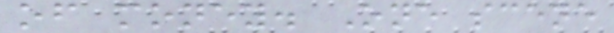of money. One scene
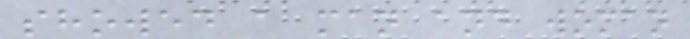showed a man and woman
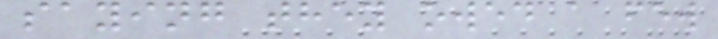saying they owed a few
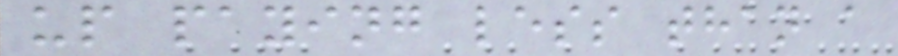up paying less than a
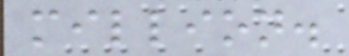million.
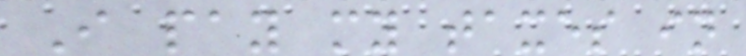I pay my taxes in
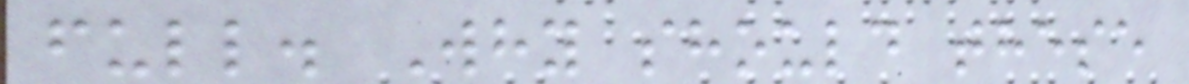full. Why should these
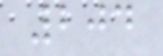204
